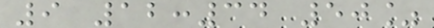9 12:34 50%
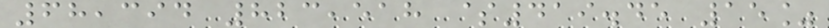68,394 823,518 $419.45 15%
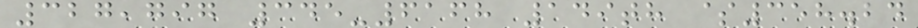327,797 345-6168 149th $358.24
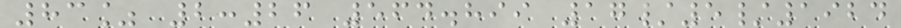83% 2:26 564.899 17/5/1924
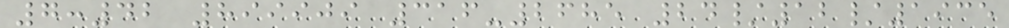7:42 899909 316-2685 24/12/1935
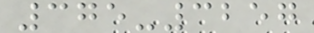375-3257
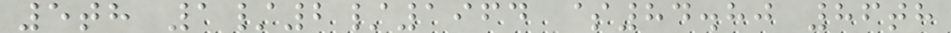5th 1/2/1964 $84.80 86th
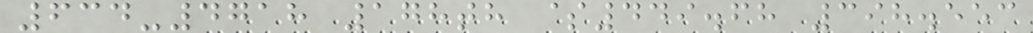634-4718 178th $449.68 398.553
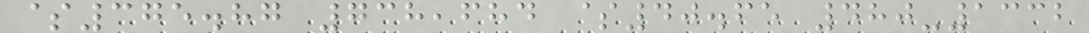$375.87 738,684 $40.65 480-1332
